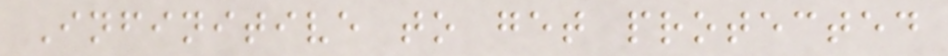Infinitive to get protected
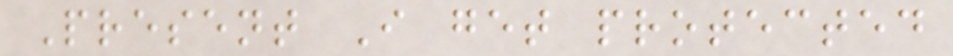Present I get protected
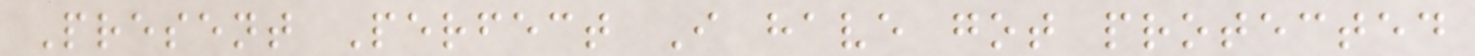Present Perfect I have got protected
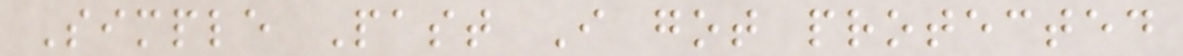Simple Past I got protected
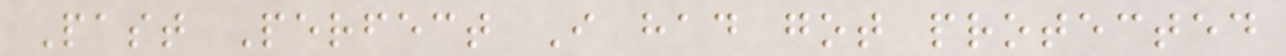Past Perfect I had got protected
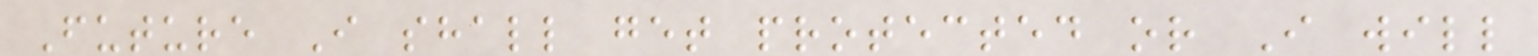Future I shall get protected or I will
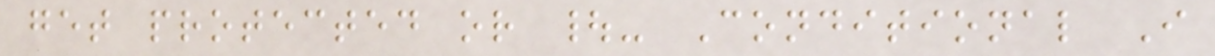get protected or |- Conditional I
